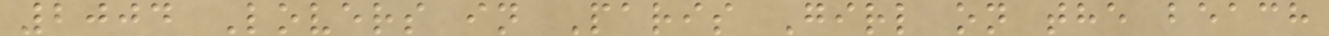2004 Lovers in Paris Girl on the beach
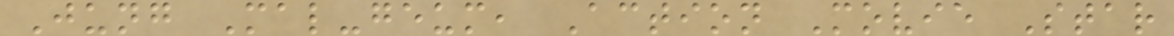Jung Mal-geum, Action Movie Star
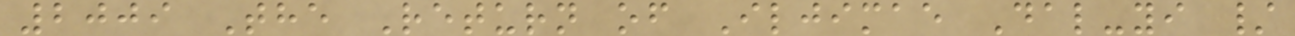2009 The Return of Iljimae Dal-yi /
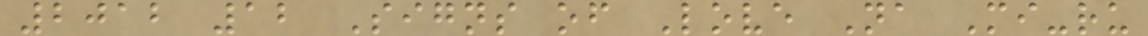2012 12 Signs of Love Na Mi-ru
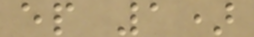ep 1)
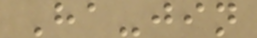Ha-jin
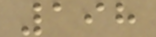198
